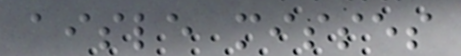aisle misses
